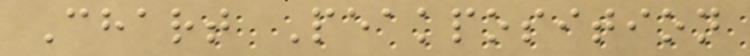Chart Peakposition
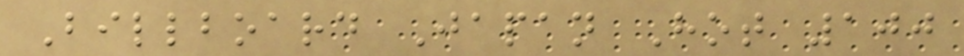Billboard Japan Hot 100
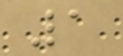1
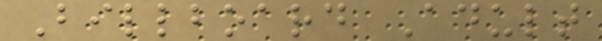Billboard Adult
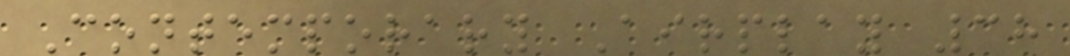Contemporary Airplay 38
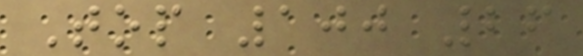Top 100 26
